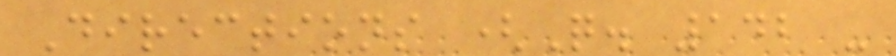Directions (Q. 142 -
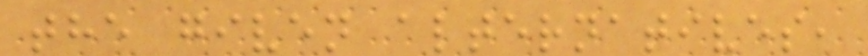the given alternatives,
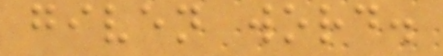given word.
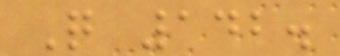Q 142.
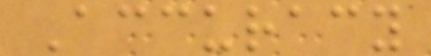Accuracy
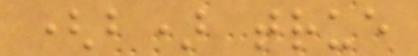(b) true
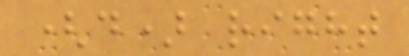(d) right
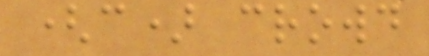(c) crowd
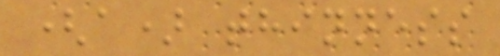(a) thinness
